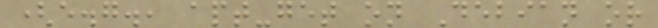(e.g., apt-get on Debian or
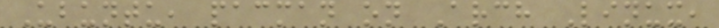Ubuntu, pacman on Arch Linux,
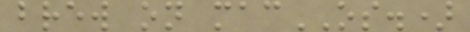brew on macOS.)
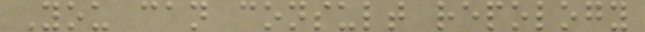You can consult repology
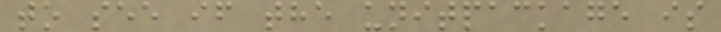to see if the unitpackage is
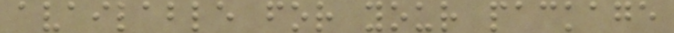available for your package
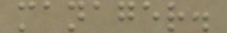manager.
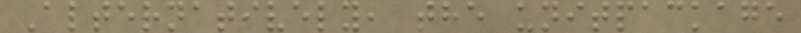Alternatively, the unitpackage
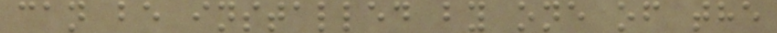can be installed by one of the
